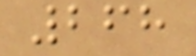268
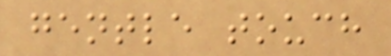gentle touch
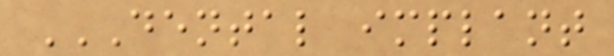DENTAL IMPLANT
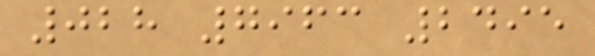028 7963 2495
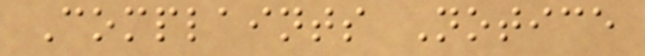Complaints Notice
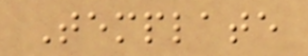Template
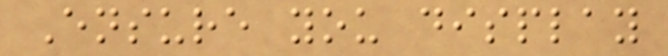Ensure you display
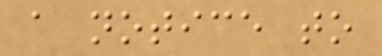a notice to
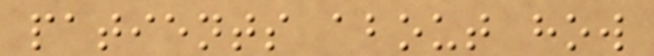patients about how
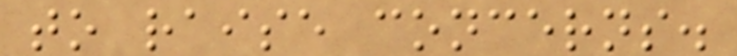to raise concerns.
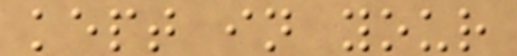kept in your
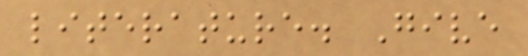literature. Give
